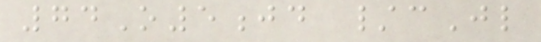74O5jd /cJl
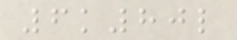6k80l
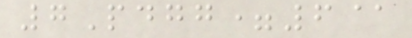7Pdgg=6@
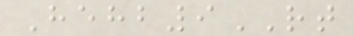Hehb9RT
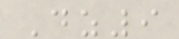Dz9
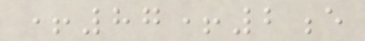+87+2e
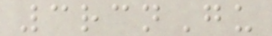3rcnGu
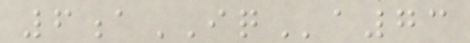6aIQa73
